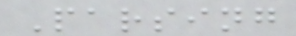Parsing
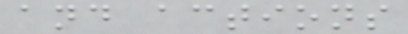and actions
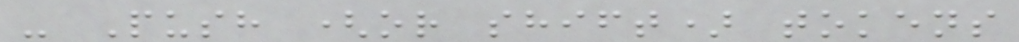- Push (or shift) tokens
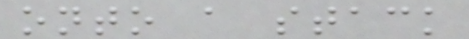onto a stack
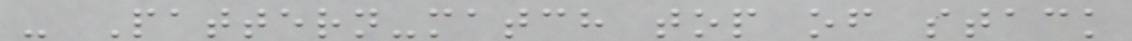- Pattern-match top of stack
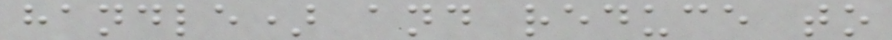handle) and reduce to
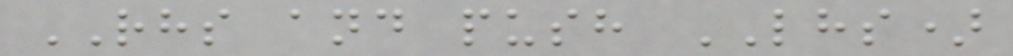RHS and push LHS)
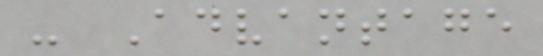- Advantage
